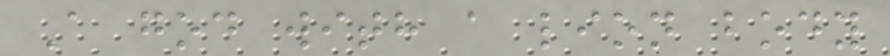A god with a lion body
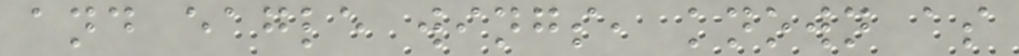and eagle wings, known as
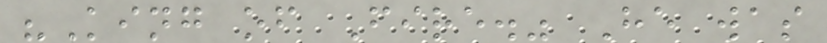"King of Fire." He was
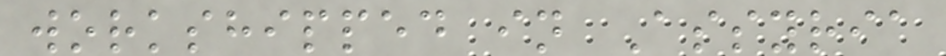workshipped in Assyria
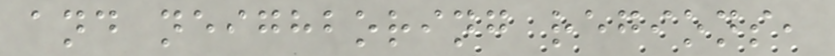and neighboring regions,
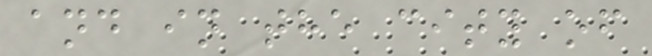and in the city of
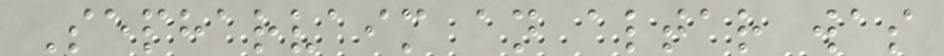Sepharvaim an altar was
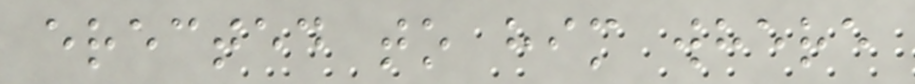erected to him where
